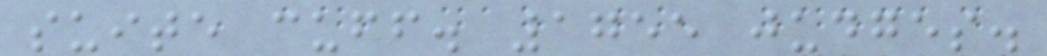suite cuff. 1755 judges.
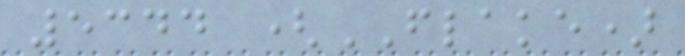5344 (FLAKE)
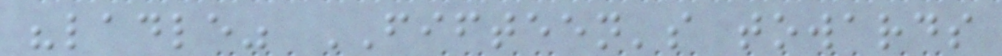"ladle" FIFTEEN's towards
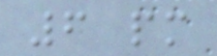6 pm
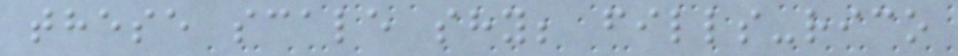these scale shy; fills-rico
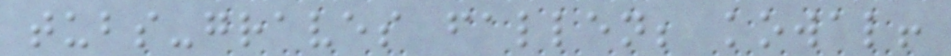tubs-graves fallen; kowal!
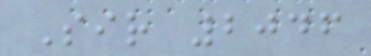Sir 2046
